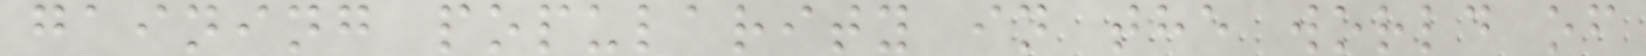gaining popularity in the world of
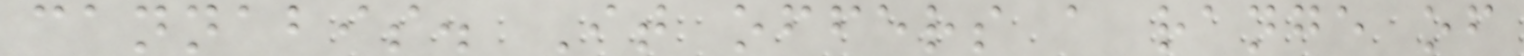cannabis. It offers a range of
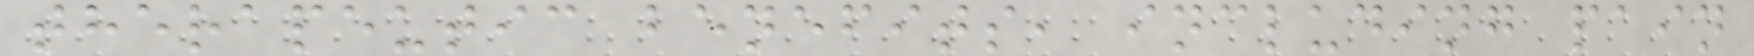therapeutic benefits, including pain
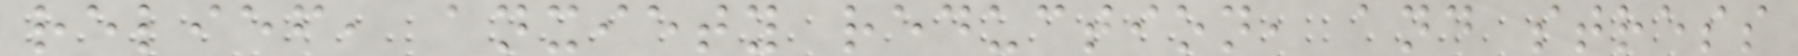relief, anxiety reduction, and stress
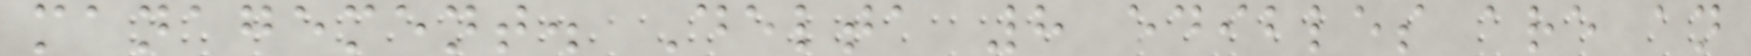management. Delta 8 edibles are an
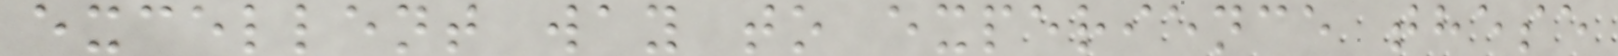excellent way to experience these
